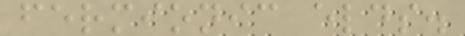fermionic elds.
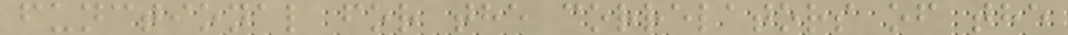functional for the correlators of the
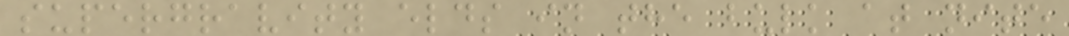supergravity elds in the bulk at nite
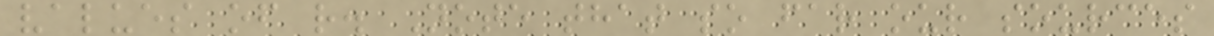values of r. Note that so far our sources
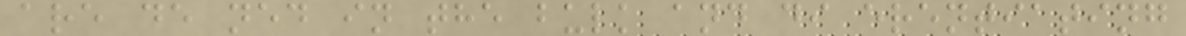are de ned in the bulk and di erentiating
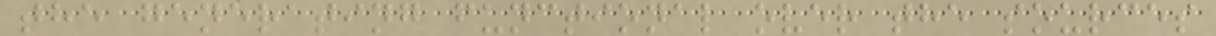the generating functional over the sources
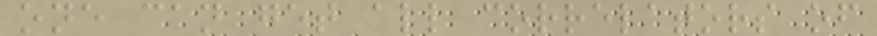one can get all correlators of
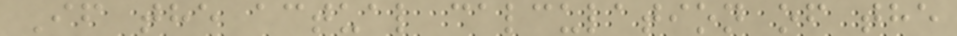If the actual calculation of the
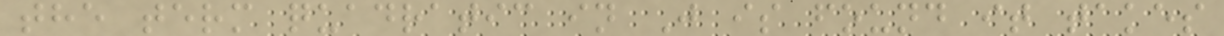the term quadratic in J is found it takes
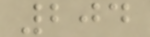204
